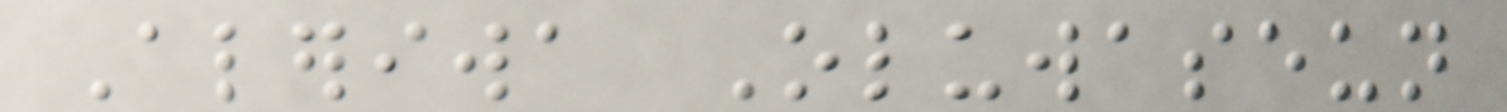Aleriwa Oluwaseun
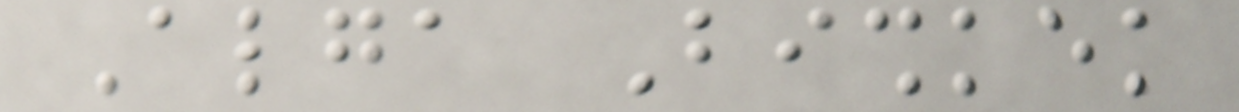Alga Bishkek
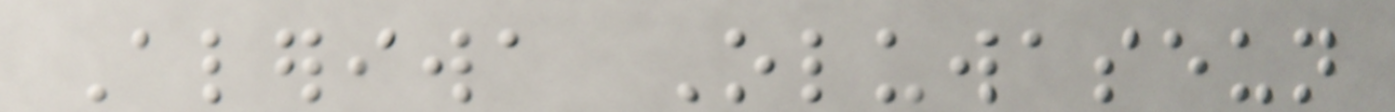Aleriwa Oluwaseun
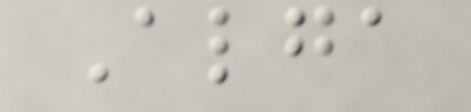Alga
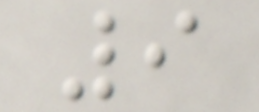9
